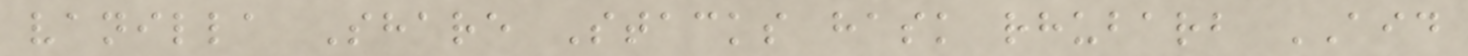vanilla Share Stacks hask rhubarb AID
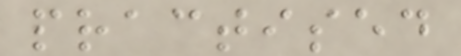practised
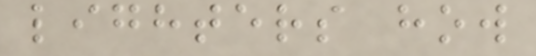lighters how
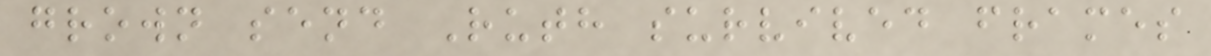grown send Ruth survived frames
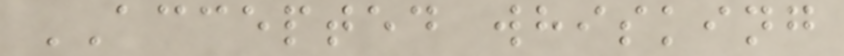ACCEPTED whisking
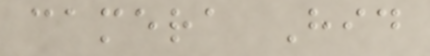camera Hid
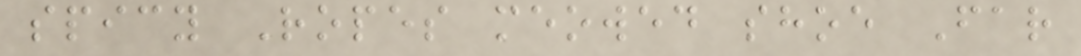spicy Ropes meowed shoe Far
